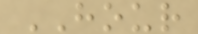HOUR
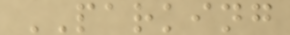PARKING
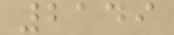2149
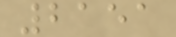2151
